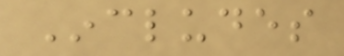Includes
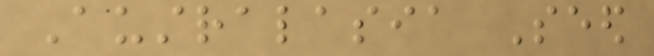Australasia Seed
